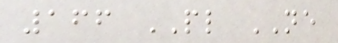166 PL NE
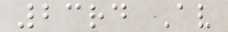23rd Av
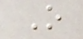O
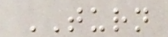TURN
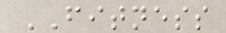FITNESS
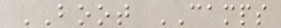BOOT CAMPS
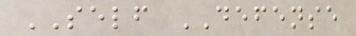SELF DEFENSE
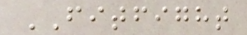FITFIGHT
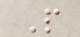P
